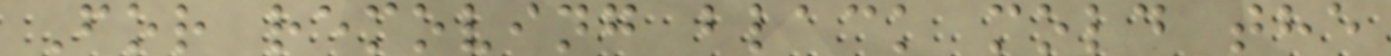For removing black mold the
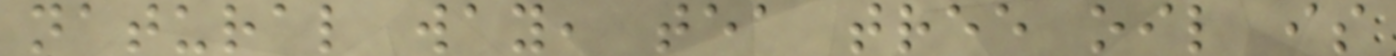natural way, tea tree oil is
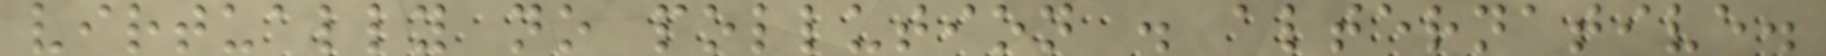virtually no pollution . alternative.
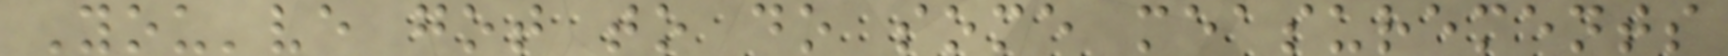You've got to do some measurements
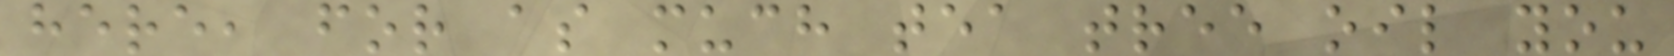here, for as much tea tree oil you
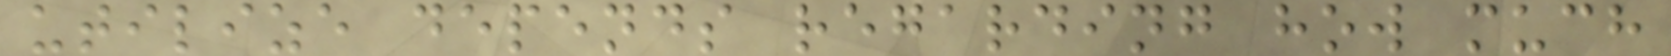utilize depends regarding how much
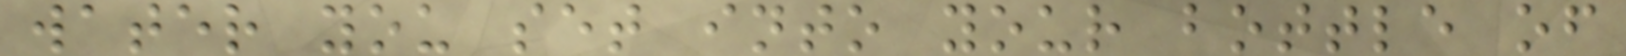water you set into your bottle of
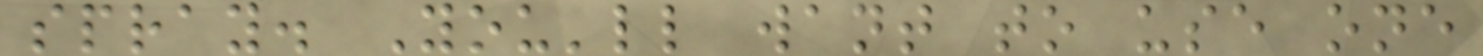spray. You'll want to use one
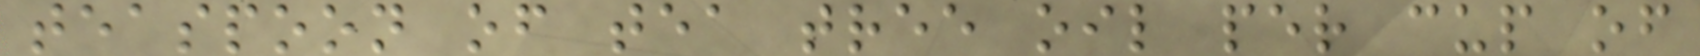teaspoon of tea tree oil per cup of
